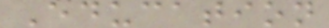Education
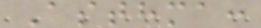Asthma:
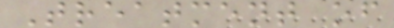Treatment of
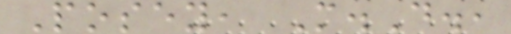Posey, M.D.,
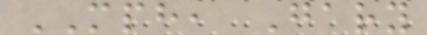MPH, Gary
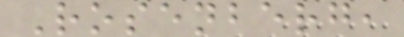Rosenberg,
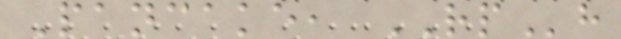Pancake, RPh
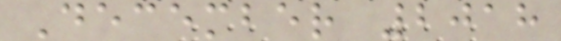December 2018
